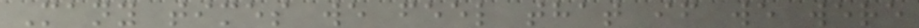Many times we feel that if we were
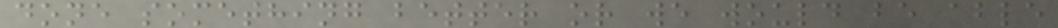done something better or we would be able
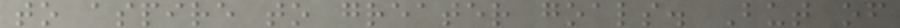to aspire to greater goals. But of
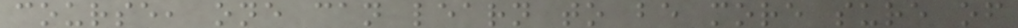course, one can learn to be more sure of
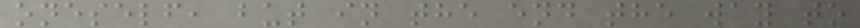oneself, but in the end the way to
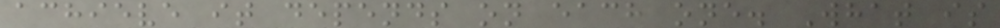achieve it depends on each one. What is
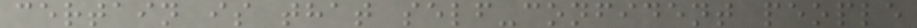certain is that self-confident people
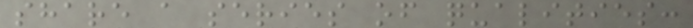share a series of qualities:
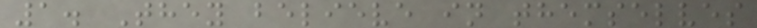1. They believe in themselves
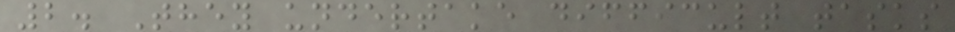2. They undertake difficult tasks
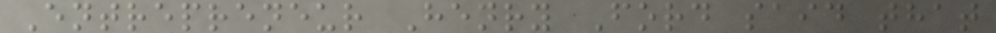Entrepreneur Henry Ford said that
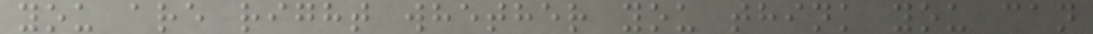you are right whether you think you can
